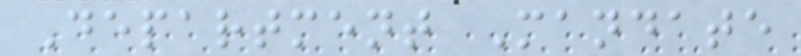Department Mandate
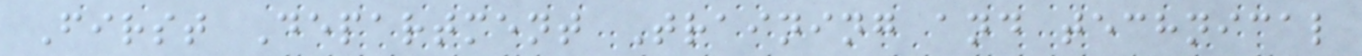First Department Training and technical
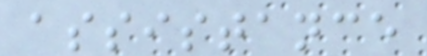assistance
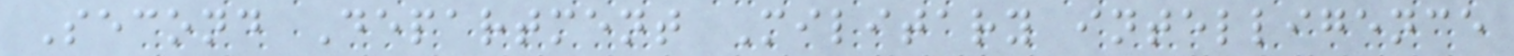Second Department Military intelligence
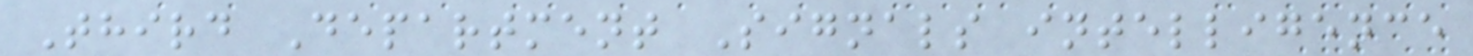Third Department Signals intelligence
